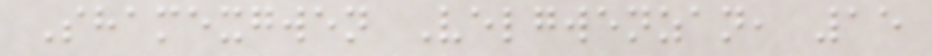Shamexgwen Velgwenzan, 15
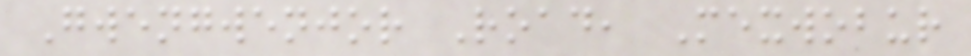Gwengwenjor Road, Mexwobur
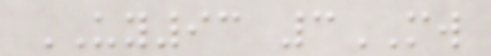UY93 3MW
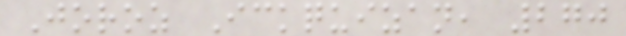Joroz Ickquizan, 270
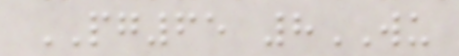PG65 8WU
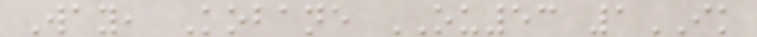Way, Kobane OU53 1IK
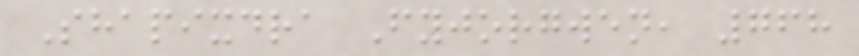Shapixdra Fyjorgwen, 768
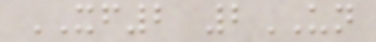XF2 2UN
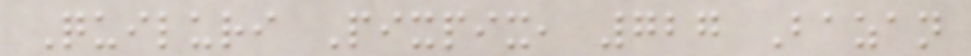Quiluri Pixpix, 727 Bazan
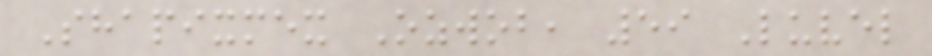Shapixmex Ozwob, 59 Luvel
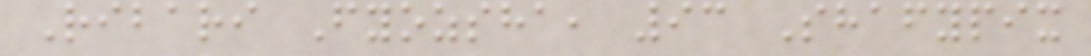Ribari Fyozsha, 93 Shafypix
